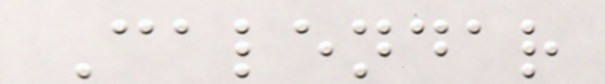Calendar
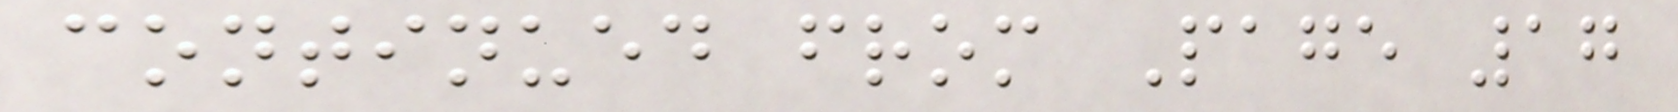continued from Page 17
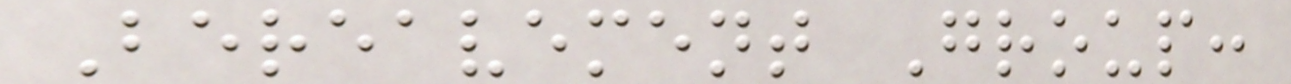Bereavement Group:
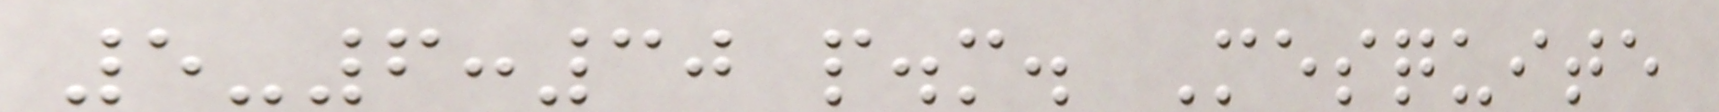5-6:30 p.m. Mesquite
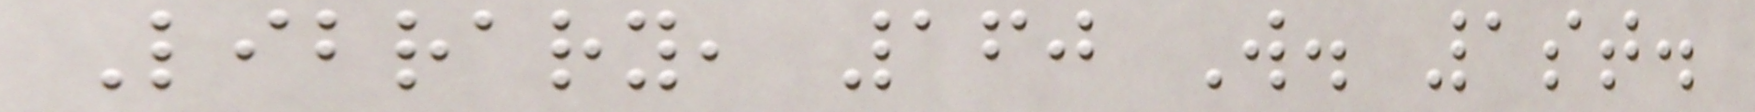Library, 160 W. 1st.
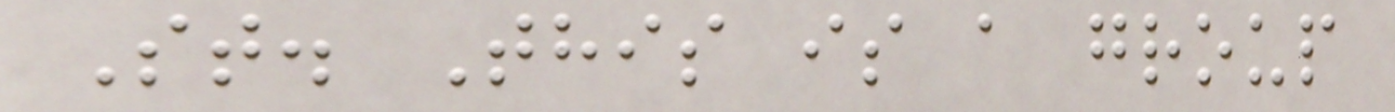St. This is a group
